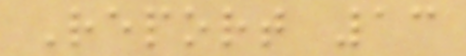Report 13
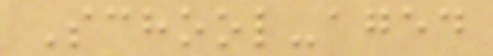School-aged
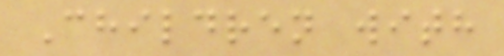Children with
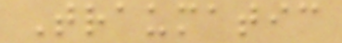Traumatic
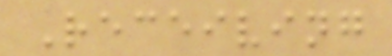Receiving
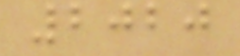2020
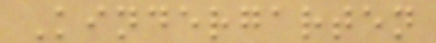Kindergarten
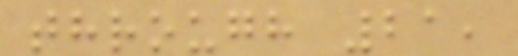through 21,
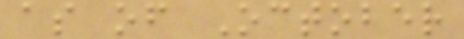as of October
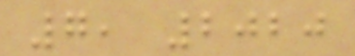7, 2020
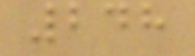248
